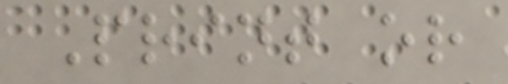Print or
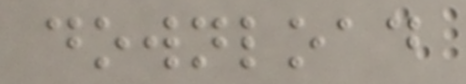download
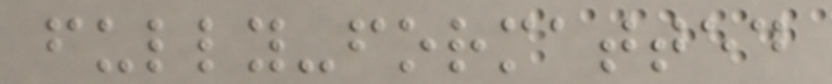fully-formatted
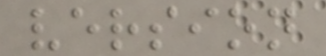version
